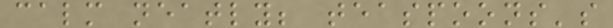calm neatly; teaspoons's
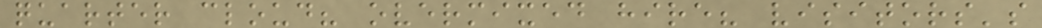quarter cloud? overmixed hire? visitors's
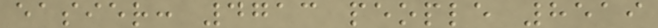easier: 4713 people 8519
